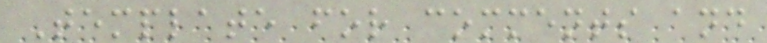Template for comments and
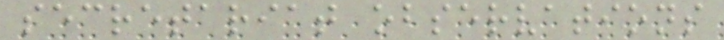secretariat observations
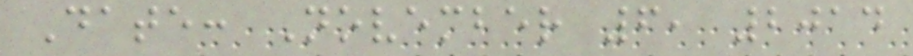Date: November 6, 2014
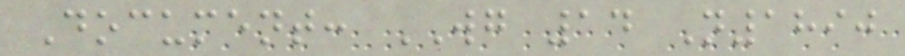Document: WG 14 N1890
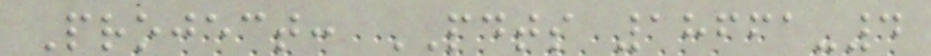Project: PDTS 18661-4
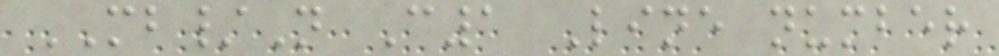MB/N C1 Line number
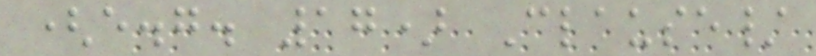(e.g. 17) Clause/
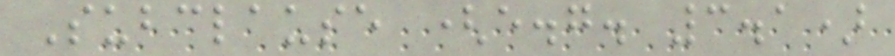Subclause (e.g. 3.1)
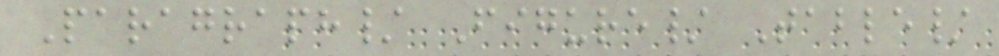Paragraph/ Figure/ Table/
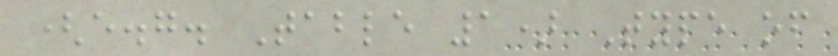(e.g. Table 1) Type of
